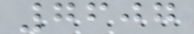7607
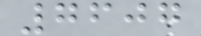7607
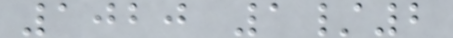1020 1/2
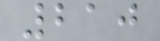210
